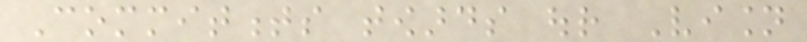Commitments towards our Vision
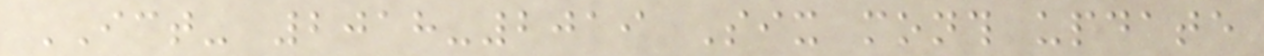ICT- 2018-2019 Six month update
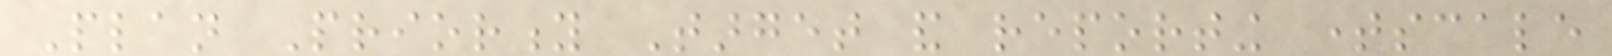Plan Priority Target and reporting timescale
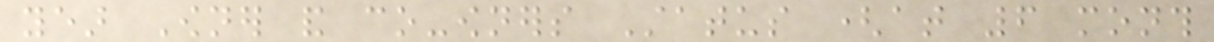year Owner and co-owners Status (at 6 month
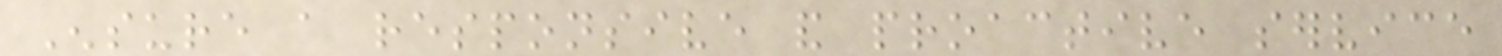Ensure a responsive and proactive service
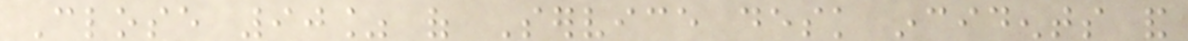Close 90% of Service desk incidents and
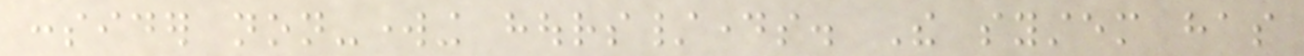consider non-working hours/days. The system has
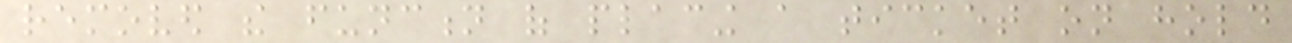removed the function of placing a ticket on hold
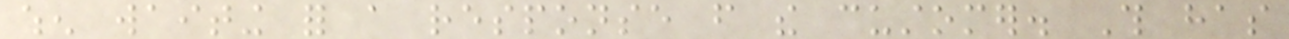when waiting for a response from the customer. This has
